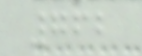762
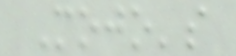Mojo's
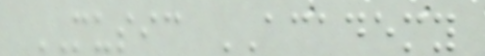MUSIC ACADEMY
